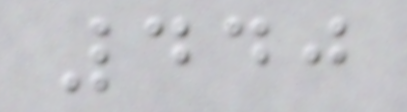440
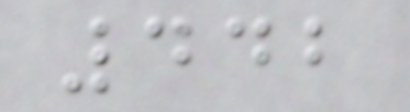442
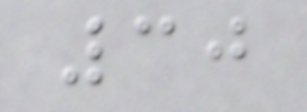30
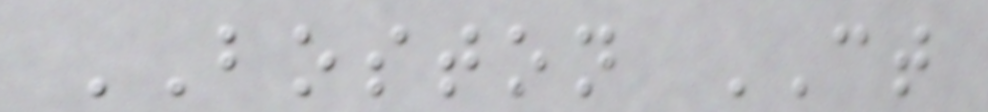BOSTON CT
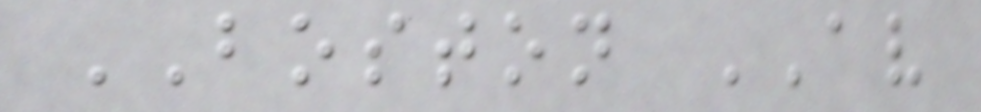BOSTON AV
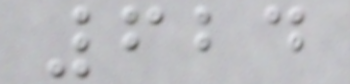624
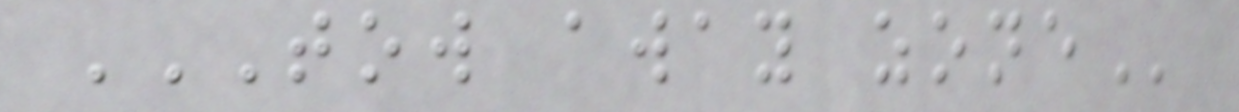TOW AWAY ZONE
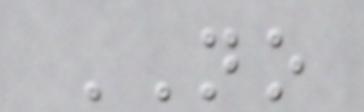NO
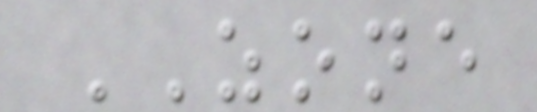ZONE
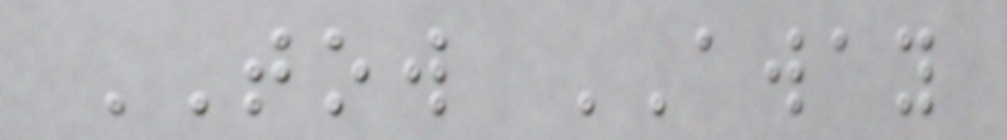TOW AWAY
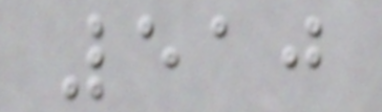510
